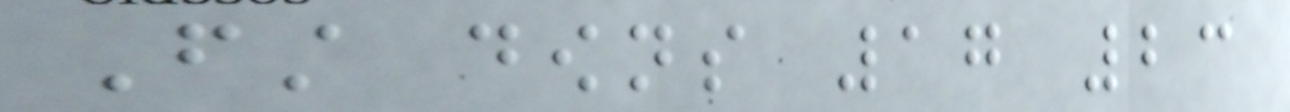First downs 17 23
